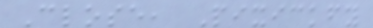Close, Pixickfy
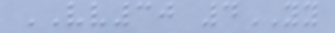VV30 4YY
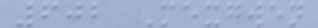602 Mexgwen
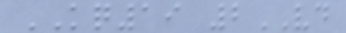KQ19 2VD
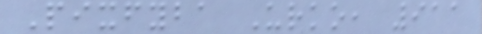Pixfyba Urko, 911
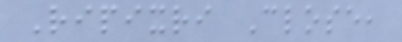Ripixri Close,
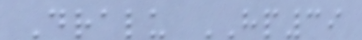Dralu HP39
